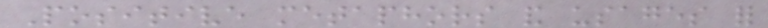Positive metaphors and usages for
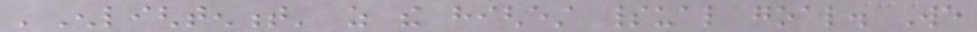'Enlightenment' as the highest spiritual goal. We
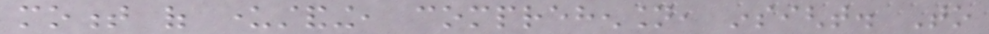moment of understanding, comprehension, insight. To
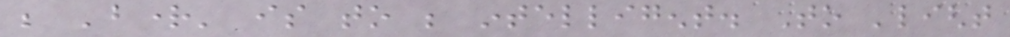be 'bright' is to be intelligent. To 'light
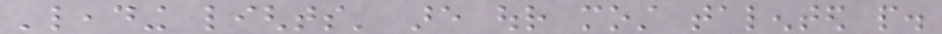'leading lights' are our most talented people.
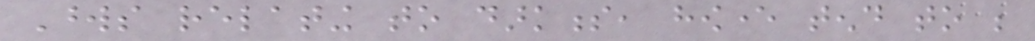Words relating to darkness, however tend to be
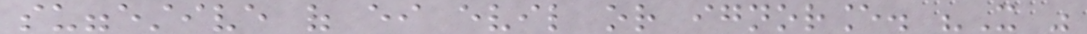suggestive of either evil or ignorance. "It was
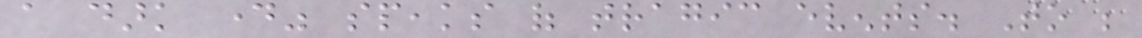a dark day" speaks of tragic events. To be
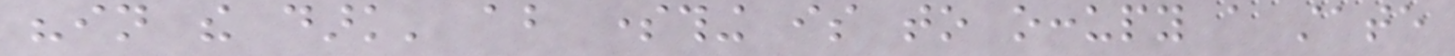"in the dark' about something is to occupy a state
